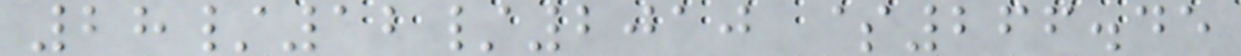28/12/2010 $266.45
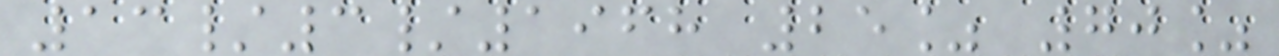13/3/1968 25% 70%
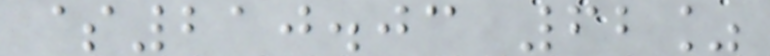$210.03 62%
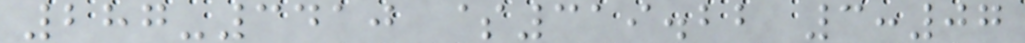287-3410 $319.22 3:07
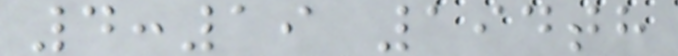4:19 194th
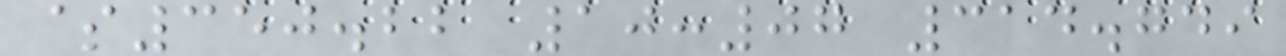$350.22 10:07 314.749
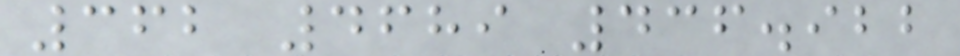362 4689 436.922
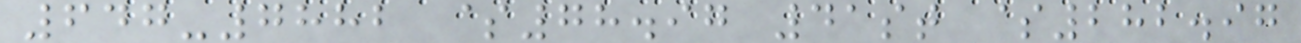647-7882 $78.97 41st $282.97
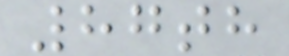87th
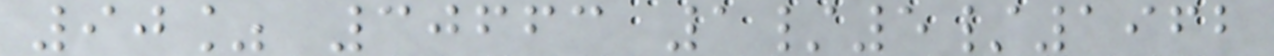90% 30663 1/5/1962
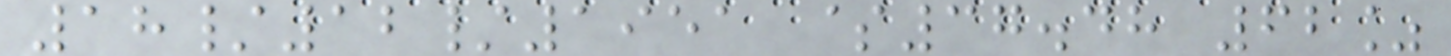18/12/1951 $37.48 62%
